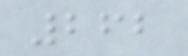262
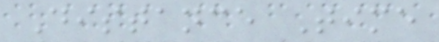Distance Time
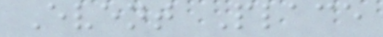Event Place
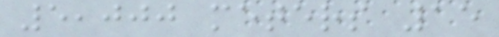5,000 meters 15
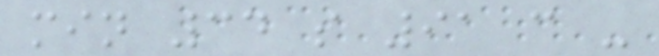min 34 s 91 c -
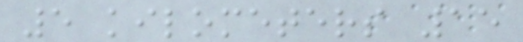5 kilometers 15
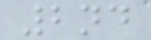2nd
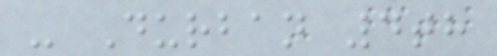- Durban 4th
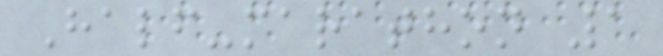Half-marathon 1
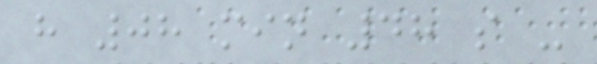h 08 min 48 s -
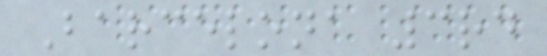Barcelona 3rd
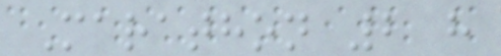Marathon 2 h
